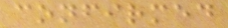confirmed
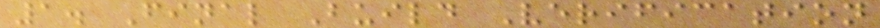1. Final Build Verification
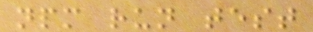npm run test
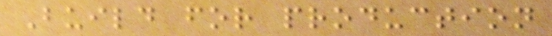Build for production
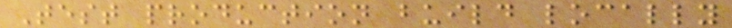Test production build locally
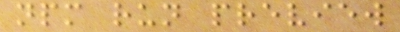npm run preview
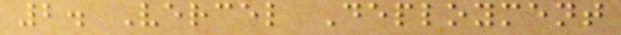2. Vercel Deployment
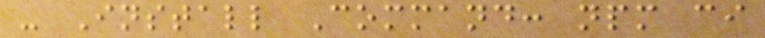- Install Command: npm ci
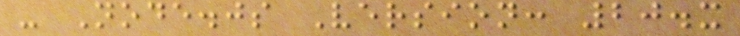- Node.js Version: 20.x
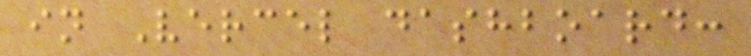in Vercel dashboard:
